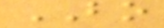BO
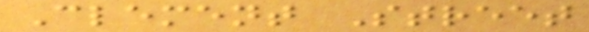Clement Street
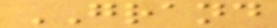GRAND
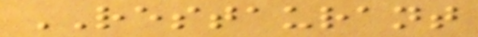RESTAURANT
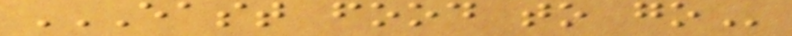EAST FOOD TO GO
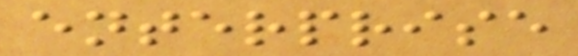enterprise
